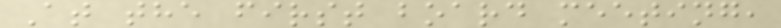At the first board meeting,
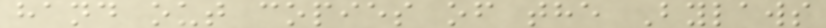hand out copies of the Bylaws
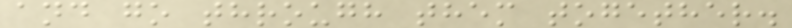and go through them together.
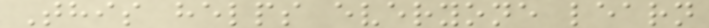This helps everyone learn
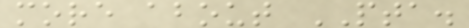more about PTA.
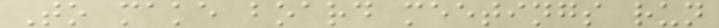To make board meetings run
